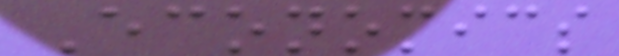Economics
